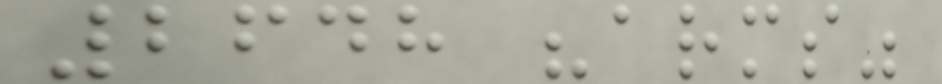2648 "arms"
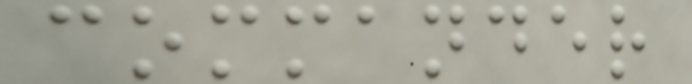commander
